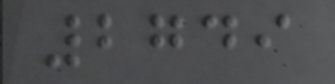2749
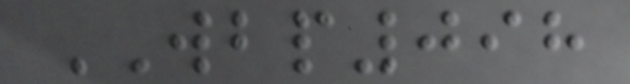WBP098
